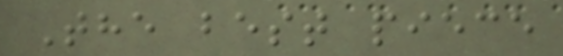The best piece
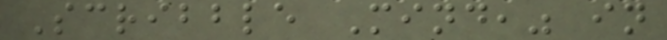Scribble Mind," in
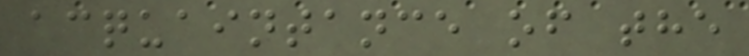acquaintance of the
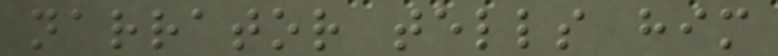narrator tells him
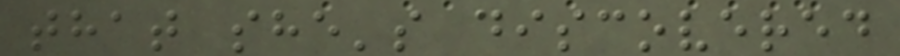that she's discovered
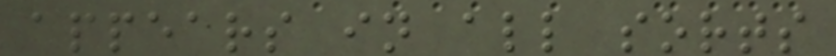appears in all sorts
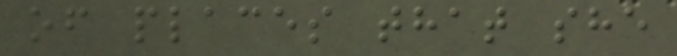of places that she
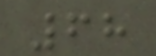68
